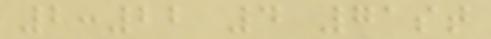2:22 4 71st
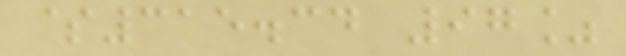$315.34 97%
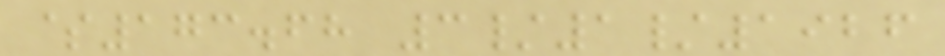$173.68 3/1/1926
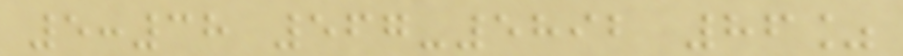5:38 567-5892 86%
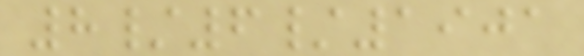8/6/1901
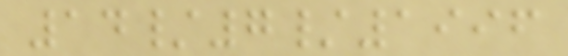14/7/1996
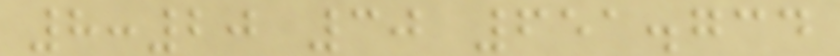8:20 30 651.734
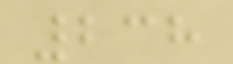238
